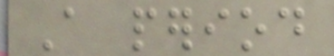A period
